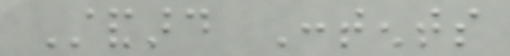Standard Contents
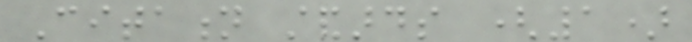Citation standards (1)
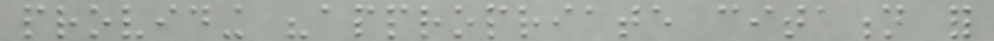providing "appropriate citation for
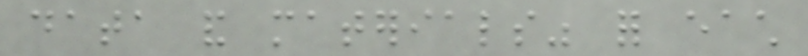data and materials" for each
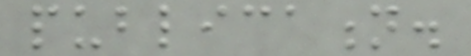publication.
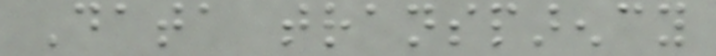Data transparency
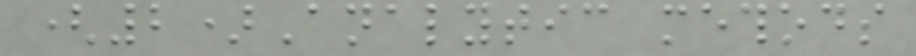(2)Analytic methods
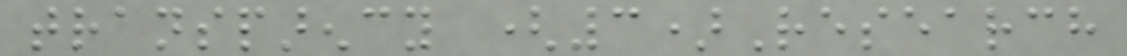transparency (3)Research
